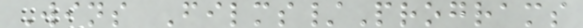Wins Films/Programs
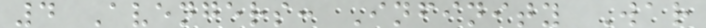4 Avengers: Infinity War
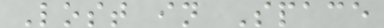Lost in Space
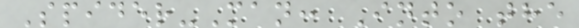Spider-Man: Into the
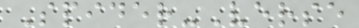Spider-Verse
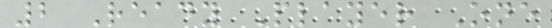2 Ready Player One
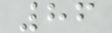86
